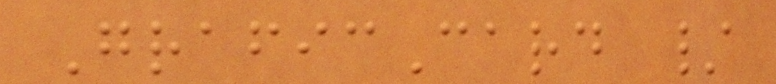GraficCard /
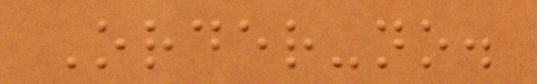Order-no.
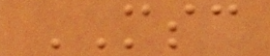MSC
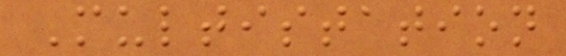Multistation
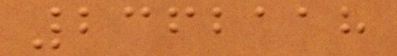2362118
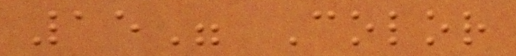15" Color
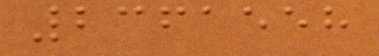2361558
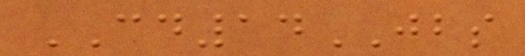CD14JBS
